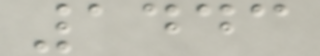1443
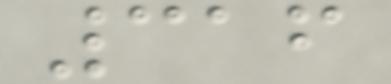316
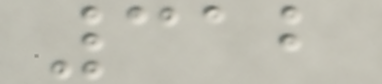312
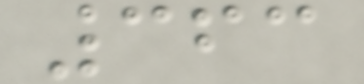363
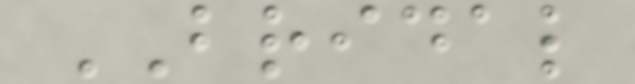BRIDAL
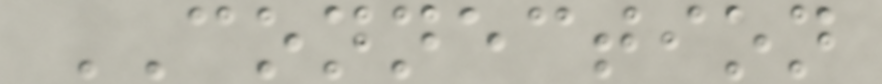CONNECTION
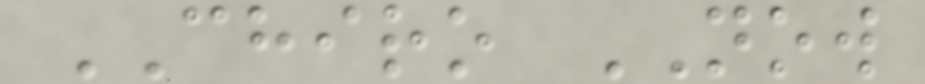CHIRO NOW
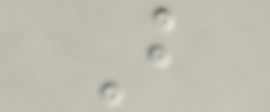B
